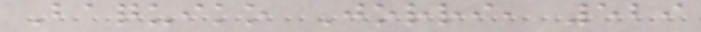Baquiko Jorri, 529
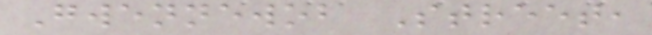Gwennewob Street,
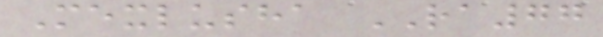Mexlusha RA77
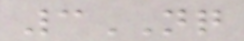3NQ
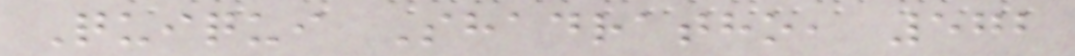Quiqui Shadratho, 572
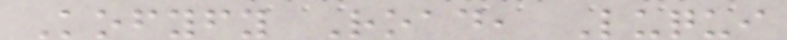Kofyfy Road, Luqui
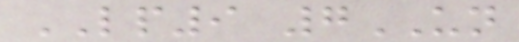LP9 7UN
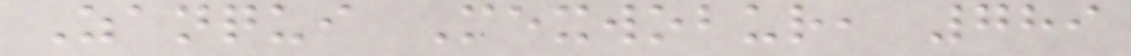Zanqui Mexwobur, 789
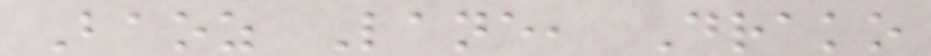Baoz Lane, Drako
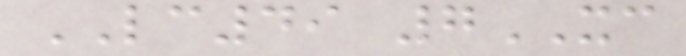LC49 7XC
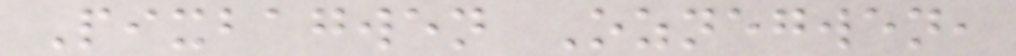Pixbagwen Oznegwen,
